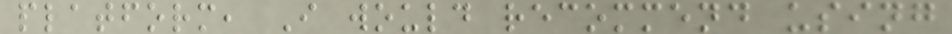platform, I would recommend using
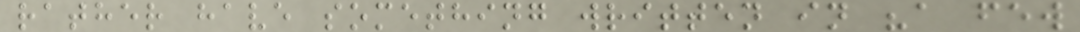rather have something written in "a few
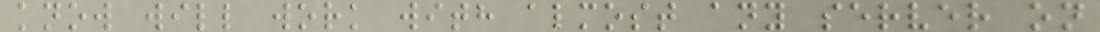know will work with almost any server on
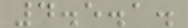4.5.1.
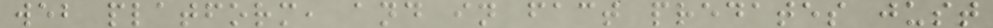web platform, and in fact predates just
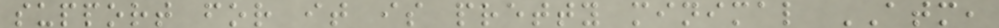support for it is pretty minimal ATM,
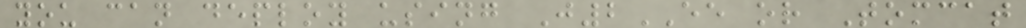you can deploy using J2EE or Tomcat
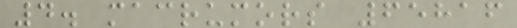4. macrumors 65816
